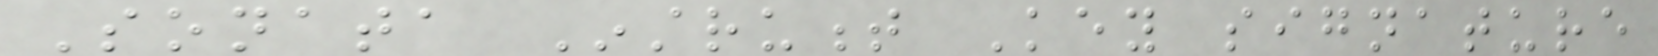Sonata Instrument Key signature
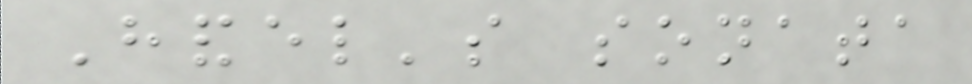Handel's sonata
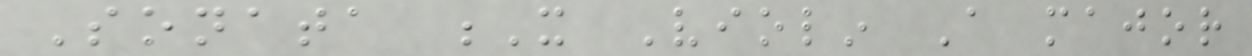Sonata X Violin A major
